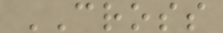CROSS
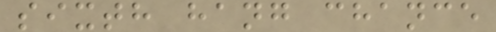sixth hang chance
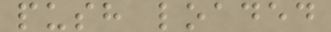push loaded
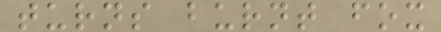turns burnt fox
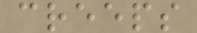creeps
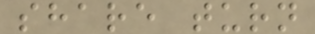share turn
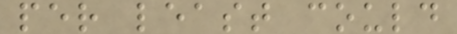per least could
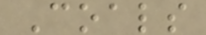Coals
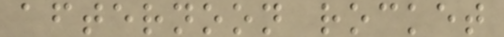afternoon rocket
